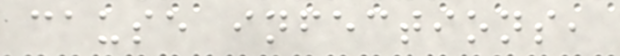cause infections,
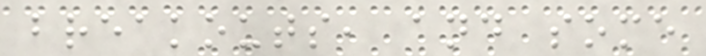breakouts, and some
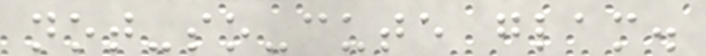not-so-cute glam.
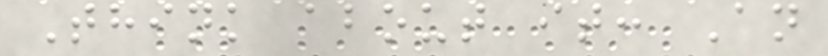Think about it: An
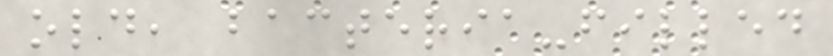old, bacteria-filled
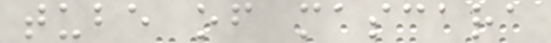tube of mascara
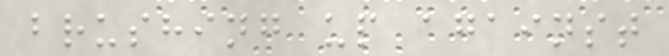brushing up against
